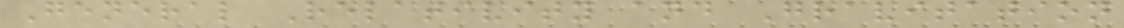General Relativity and Gravitation
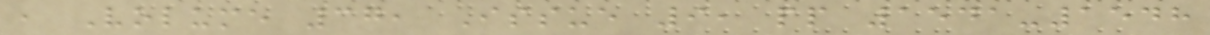, Volume 37, Issue 9, pp 1541-1548
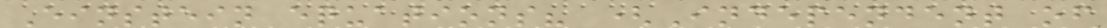Einstein equations? (Independent of
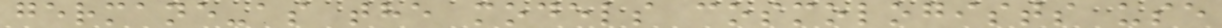germane-as the models cosmologists use
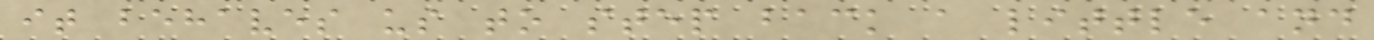it behaves us to step back a little and
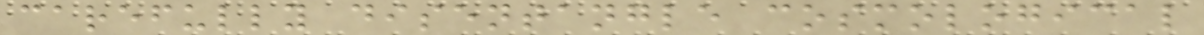carefully disentangle cosmological
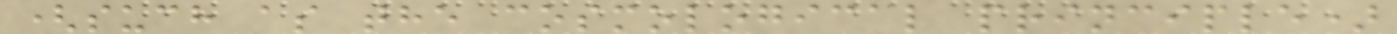(such as the cosmological principle)
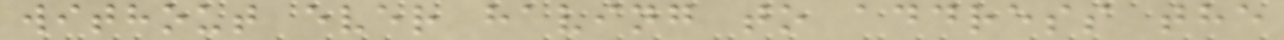without ever having to address the
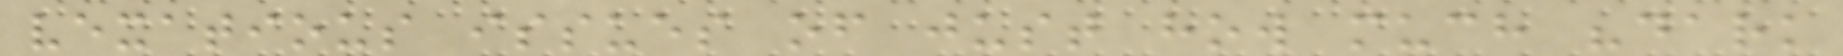vexatious issues of just how much "dark
